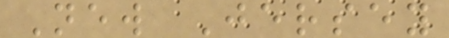New Jersey
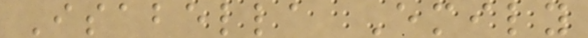Isabella Emily
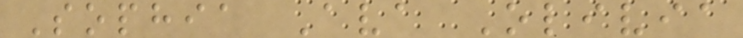Sophia Ava Olivia
